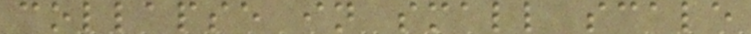collapse in small scale
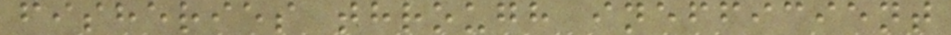fisheries through inefficient
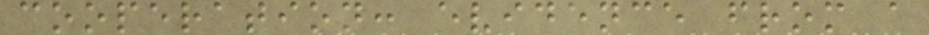cooperation: evidence from a
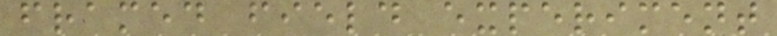framed field experiment
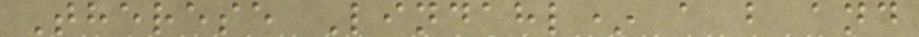Therese Lindahl* a b and
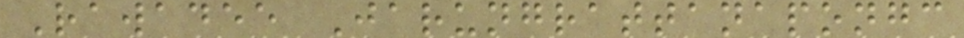Rawadee Jarungrattanapongc
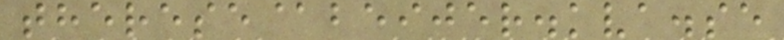therese@beijer.kva.se
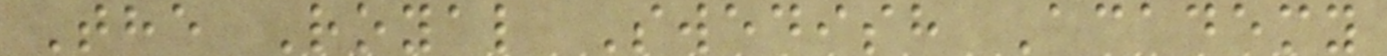The Royal Swedish Academy
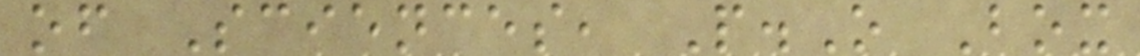of Sciences, P.O Box
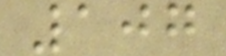107
